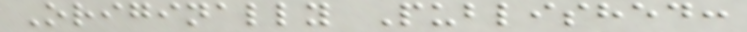Originally Published:
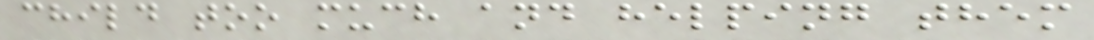child too much and helping them
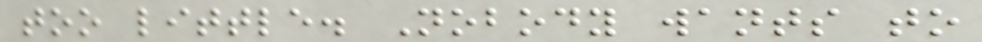too little. Nobody wants to
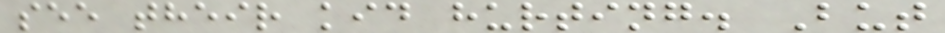see their kid hurting. But
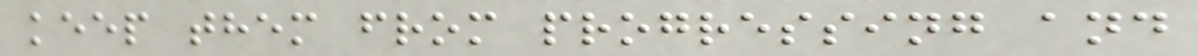keep them from progressing and
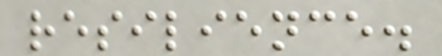resilience.
